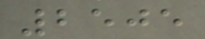2505
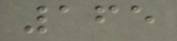165
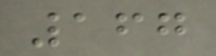167
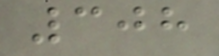308
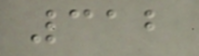312
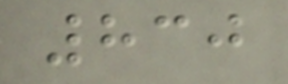830
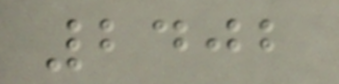2402
